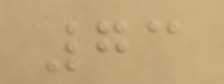73
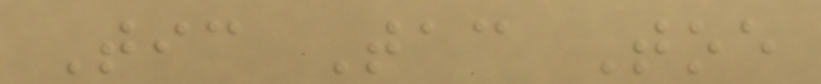Tic Tac Toe
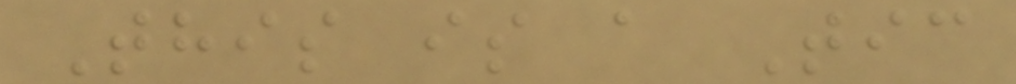This is a Tic
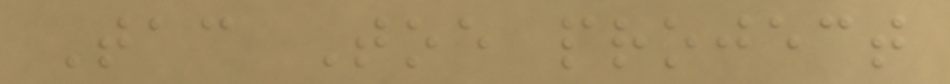Tac Toe project
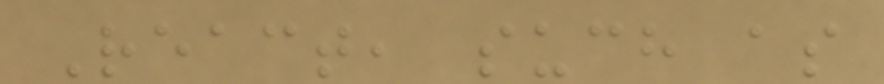React, such as
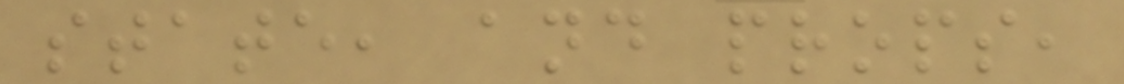state, and props,
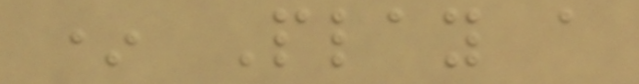* Play a
